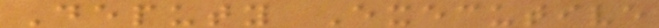Deputy Executive
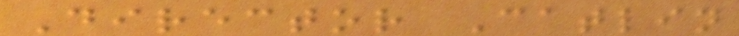Director Catlin
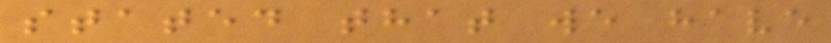stated that we have
